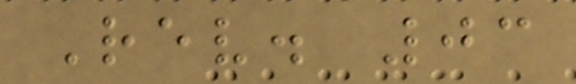Rev. 03
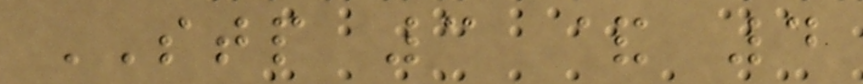STP 3 & 4
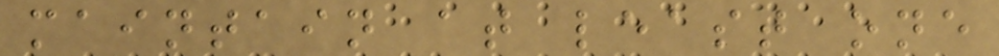maintain at least one
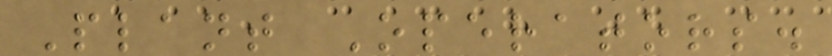Plant Operators.
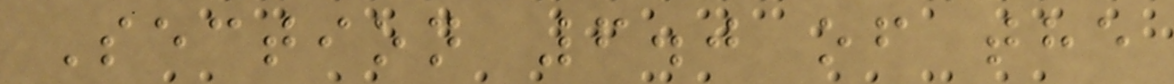Section 6.0 of the
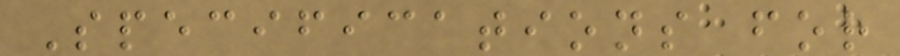Specifications for
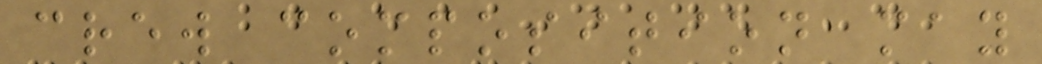crew composition may
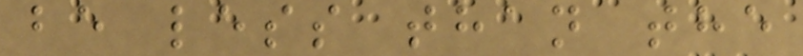be less than the
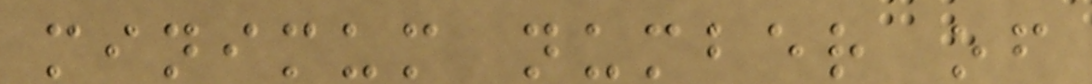minimum number of
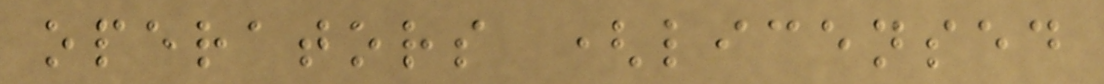operators (licensed
